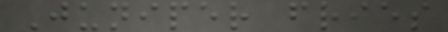Juniper fries
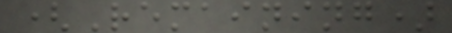(Remaining)
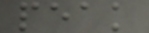peak
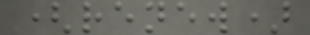(renew)
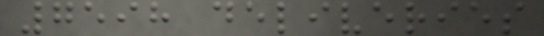7598 deliveries
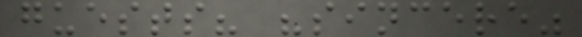guests? "sincere"
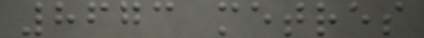8673 metres
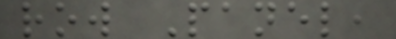row Panel,
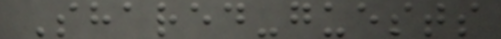Shared-guests
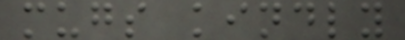mugs kindly
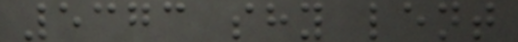5373 shy lent
